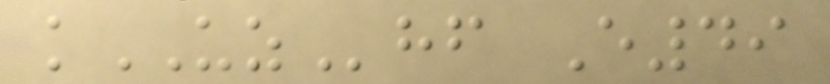kUZhf E49
